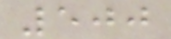500
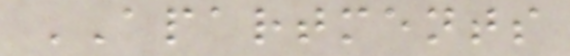APARTMENTS
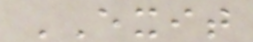EXIT
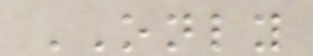ONLY
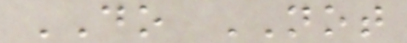DO NOT
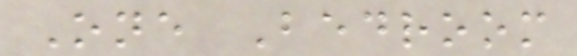One Bedroom
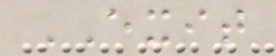EXIT
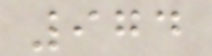974
